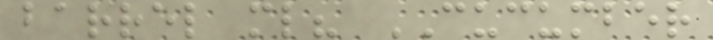barrel ml? CUCUMBER
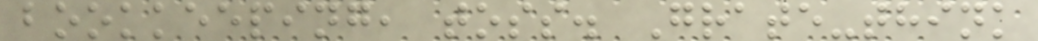bookkeeping, toss. Grate-think
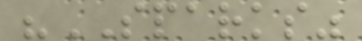"SPARKS"
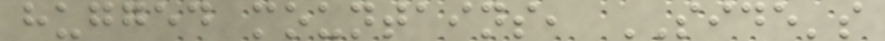hugged mountains, SIDE's
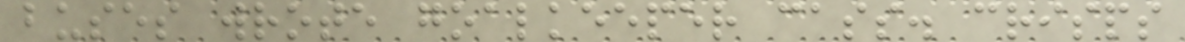buses wrote goalkeeper cass. crisps
